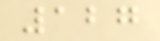127
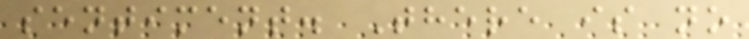sentiment. There is no
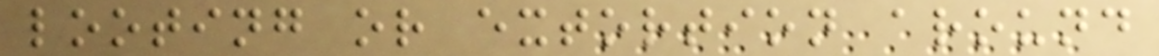looting or extortion around
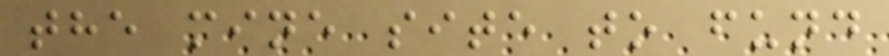the mine site to fund
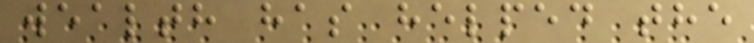wealth has helped the
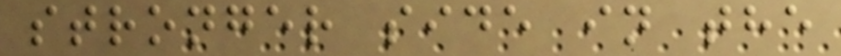stronger side in the
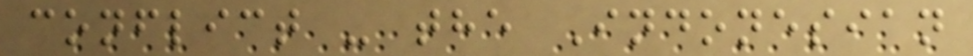conflict - the Indonesian
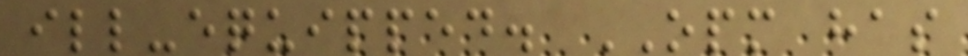ill-equipped. OPM has
